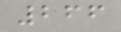266
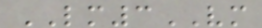LM3VM
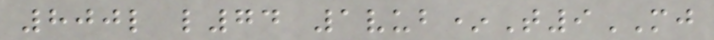800l l74 1vub*T9MJ
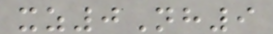xz0Nh9
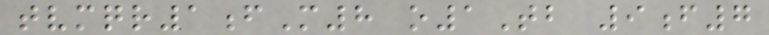tvmqr1fM8 o1Tb 9f7
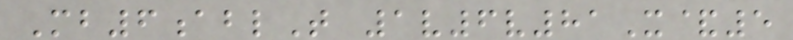Mb6ablT 1v6v81X&5
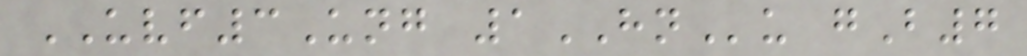UVF3Ung 1HNu gB7
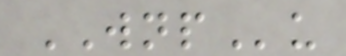WNPu
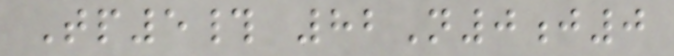Tp5# 82N0j0
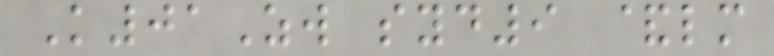K01Zw syd9 &lm
